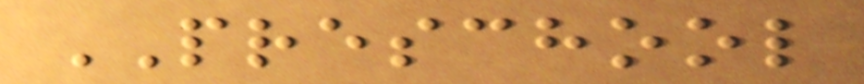PRESCHOOL
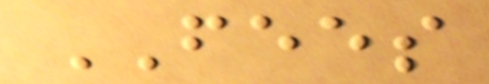FEES
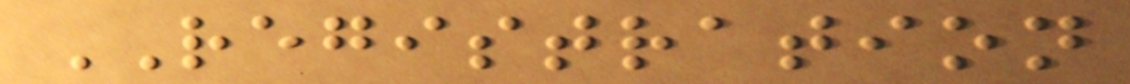REGISTRATION
